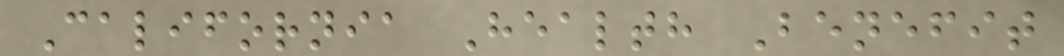California Health Benefit
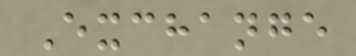Exchange
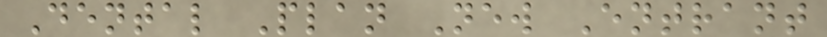Dental Plan New Entrant
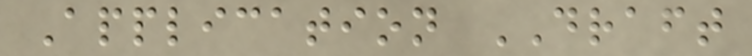Application DRAFT
